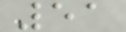51
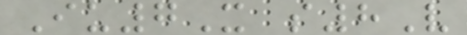Iu7X s8V
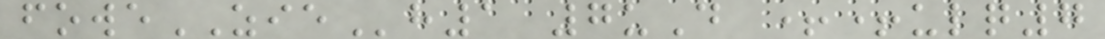foweZIEh1 7uD ++ulq7
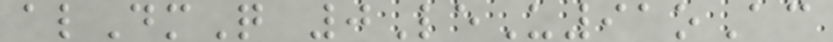alDmQ 0LeU91oAc
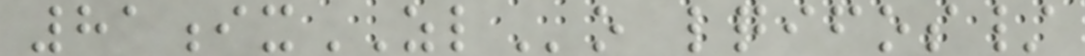81ixZLo lqifos/
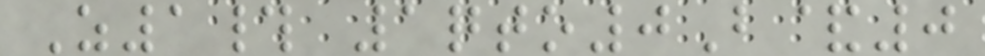Z1# 1qto0B&0
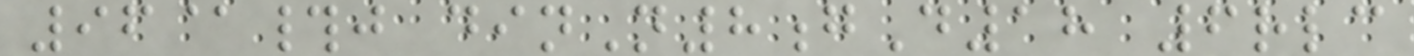96@#j dinN8gD18 6rlc
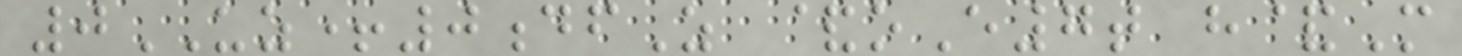0UZ+0dfZ &oE7t h&M
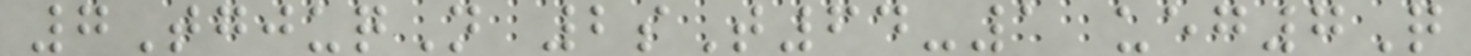7TgjuqN 2sT64-1 ueg7Q
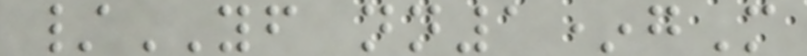/YF nn1*gM
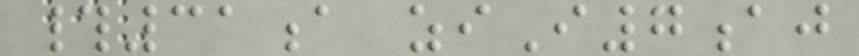#31a ziI7aj
